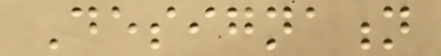Designation
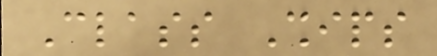Class Ships
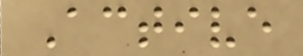Active
